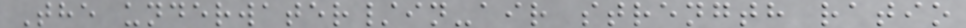The underwater/in-air strength ratio
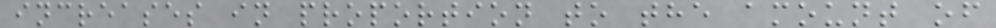increases in proportion to the amount of
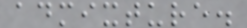admixture.
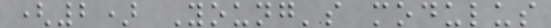(2) Young's modulus
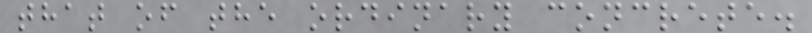that of the ordinary concrete.
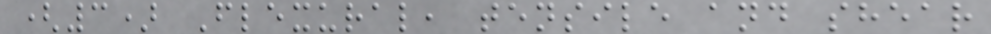(3) Flexural, tensile and shear
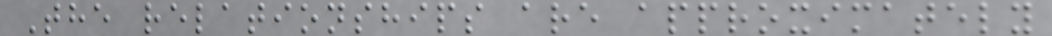The relationships are approximately
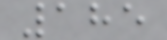185
